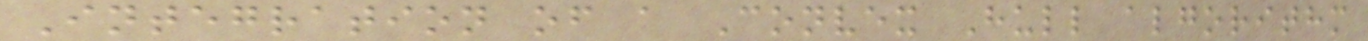Integration of a Convex Hull algorithm
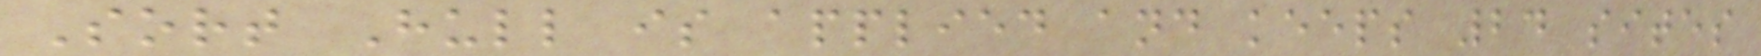Sort Hull is applied and keeps 24 sites
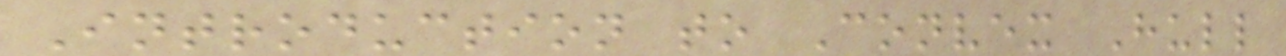Introduction to Convex Hull
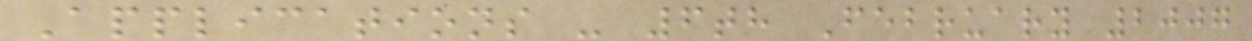Applications - 6th February 2007
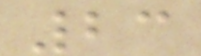23
